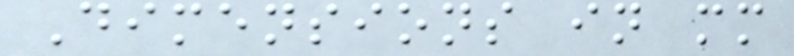Dimensions in mm
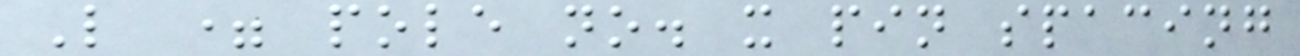L = pole no. x pin spacing
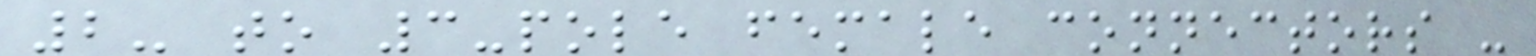2- to 3-pole female connectors -
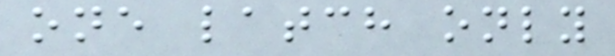one latch only
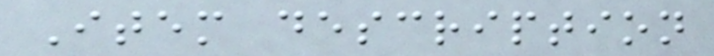Item description
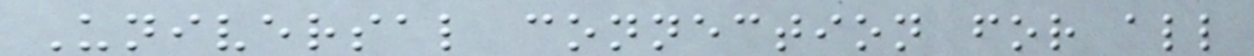Universal connection for all
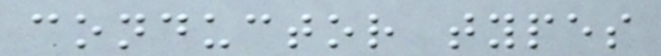conductor types
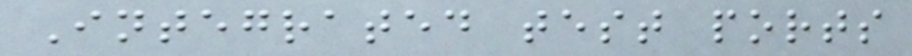Integrated test ports
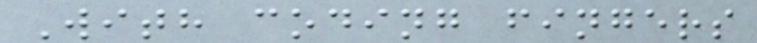With coding fingers
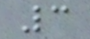3
